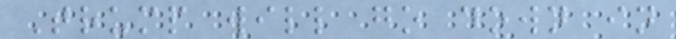Trump will go down in
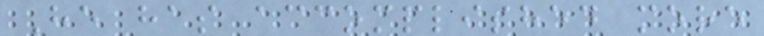He has accomplished more
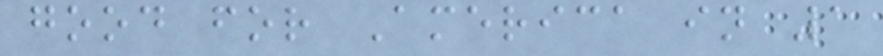good for America in 1
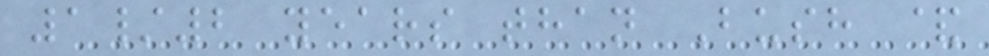1/2 years than Bush &
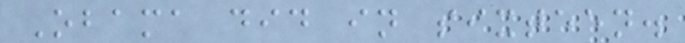Obama did in sixteen.
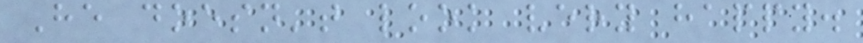He doesn't look very happy.
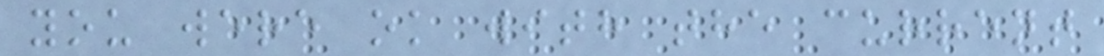you were ok with the current
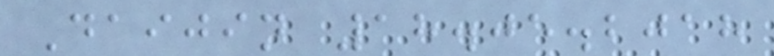Daijin 18.05.2018
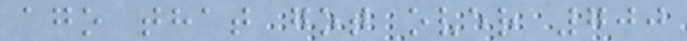ago that got over 700
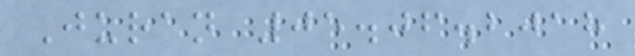Juran 05.06.2018
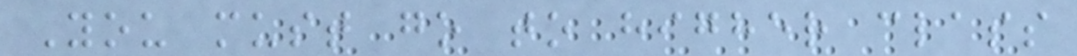You must go to higher class
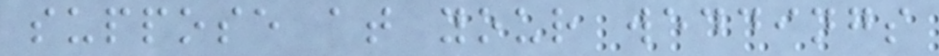suppose at your weddings
